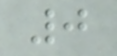0
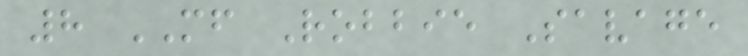8 MF Robbie Savage
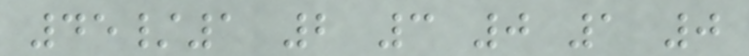45/1 2 3 0 1 0
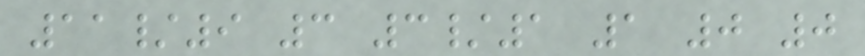11/9 3 3/1 1 0 0
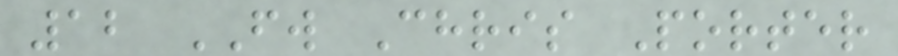12 FW Chris Porter
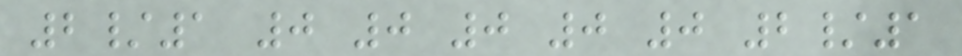2/1 0 0 0 0 0 2/1
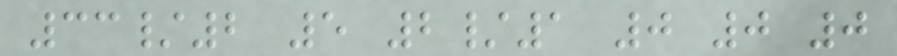33/2 5 2/1 0 0 0
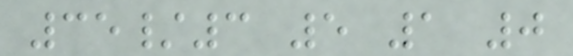35/3 5 1 0
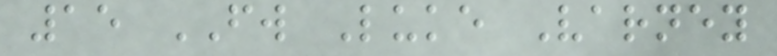15 FW Luke Varney
